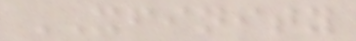XFINITY
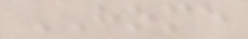HOME
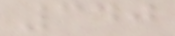340
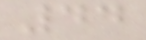44
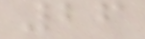26
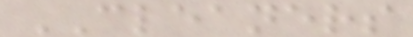CLEANERS
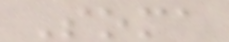Soma
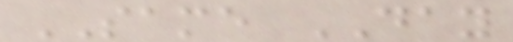SAME DAY
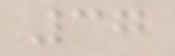37
